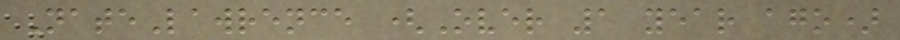NateLawrence (Over 1 year ago)
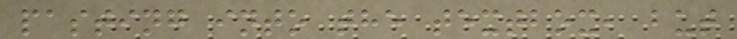pasting into the textbox, but
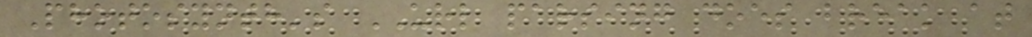Photosynth's URL parsing does break at
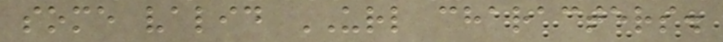some valid URL characters.
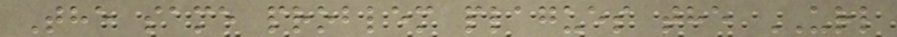The same problem plagues the URL
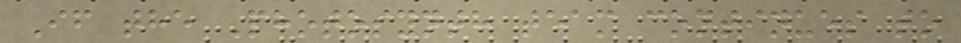If the Photosynth team continues to
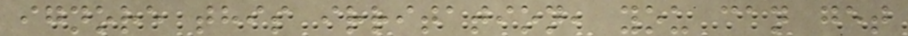ignore this irritation, you can get
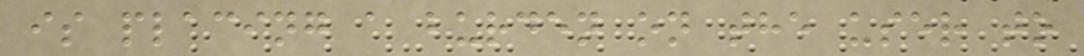is placing a burden on the user to
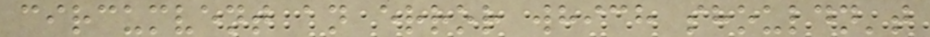circumvent an error which shouldn't
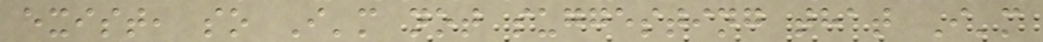exist, so I'm not suggesting that I'm
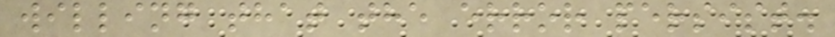willing that the error persist.
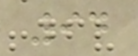94
